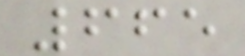665
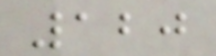120
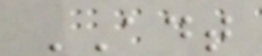ADT
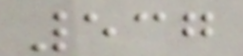537
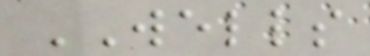WELLS
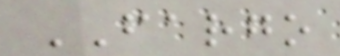FARGO
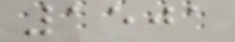1501
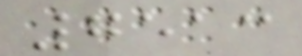7513
